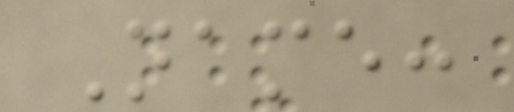Name:
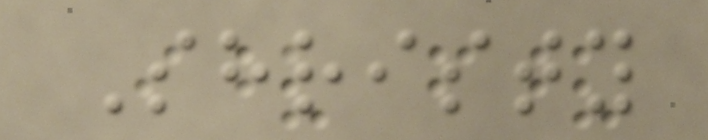Shristy
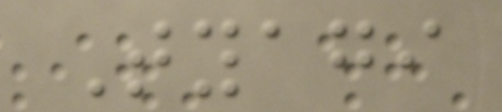Tyagi
